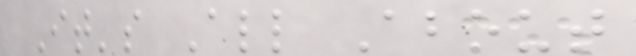It's All About
